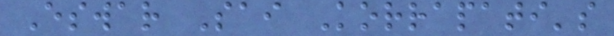Eswar Sai Korrapati's
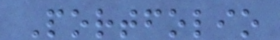Portfolio
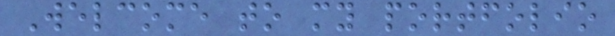Welcome to my portfolio
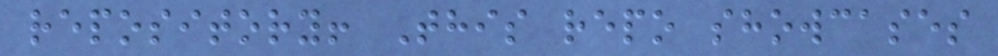repository! This repo showcases
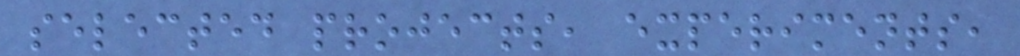selected projects, experiments,
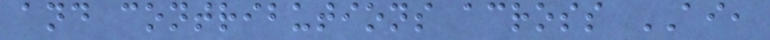and contributions across AI,
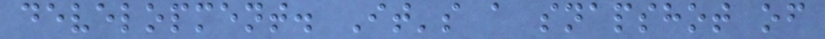development. It's a snapshot of
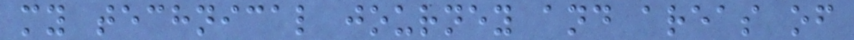my technical journey and areas of
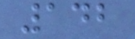142
